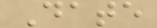Date
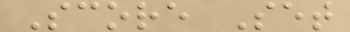Score Set
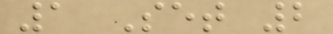1 Set 2
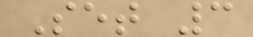Set 3
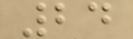24
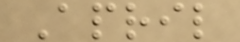April
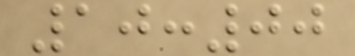10:00
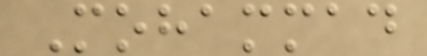Mohammad
